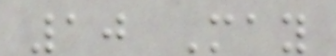10 May
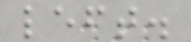left.
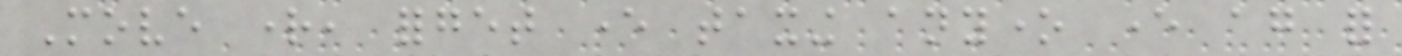Move right, forget ever taxing anyone ever again for
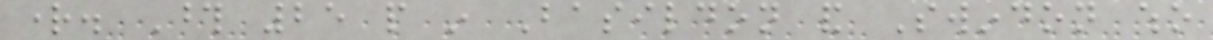right. Those 25 people in Basildon and Swindon who
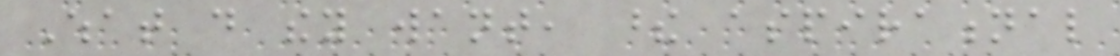What do they want, these aspirational
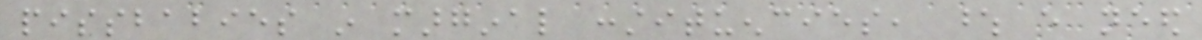pissbabies in marginal constituencies, whose every need
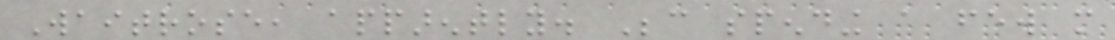Waitrose, apparently. Because spending a few more
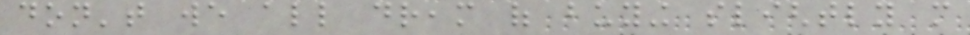don't we all dream of buying slightly more
